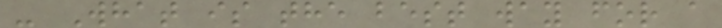- What is the best way for a
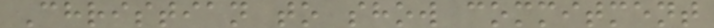Christian to show commitment
